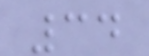34
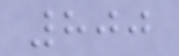800
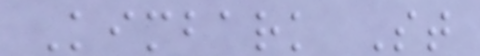Kimbark St
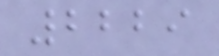2229
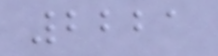2221
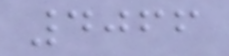4066
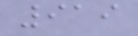919
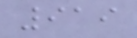919
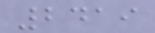2419
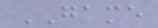GAME
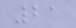21
